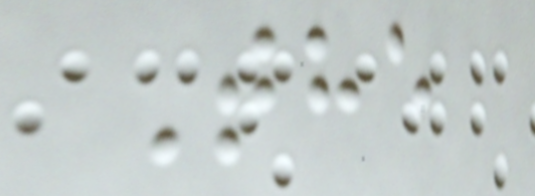The
